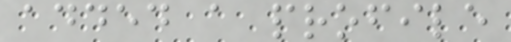added a profile
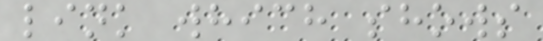link which shows
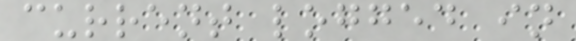current logged in
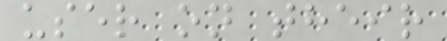user on their
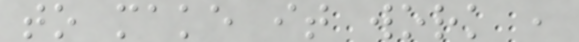to make it work ,
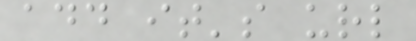add it's url
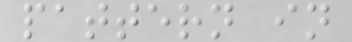pattern in
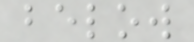below
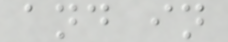and in
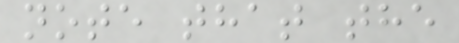note that the
